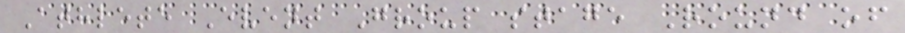Athlete Event Group stage Round of
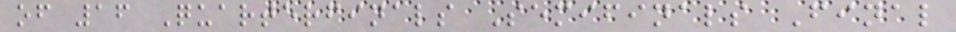of 16 Quarterfinals Semifinals Final
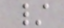/
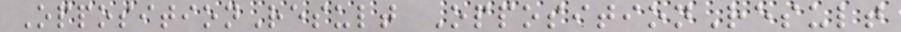OppositionResult OppositionResult
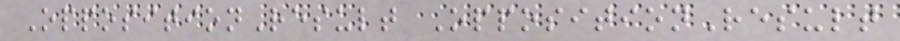OppositionResult OppositionResult
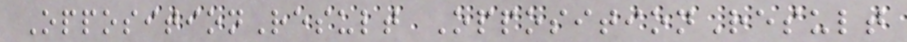OppositionResult OppositionResult
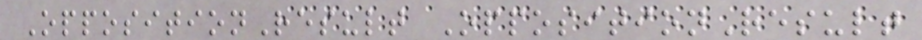OppositionResult OppositionResult
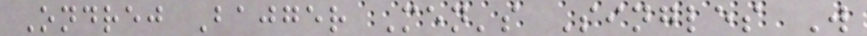Ondrej Bajger Men's Singles W
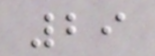29
